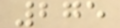275
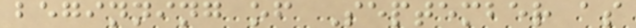beginning of September as
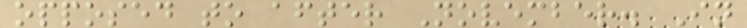opposed to after November. In
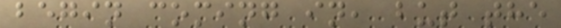begin coming in, but the
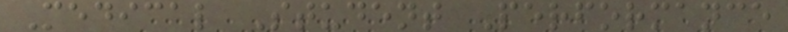Medical Student Performance
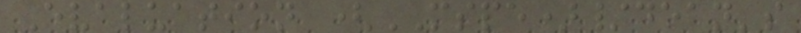Evaluation (MSPE)/dean's
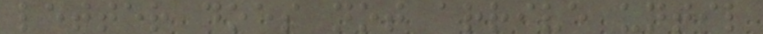letter does not arrive until
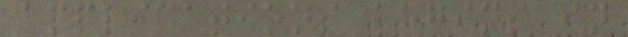applications begins in
